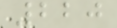220
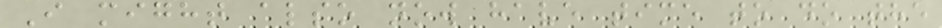I might also now have time to do the
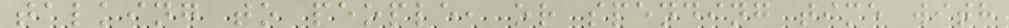talking to people, or spending time with
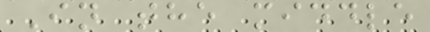In the middle
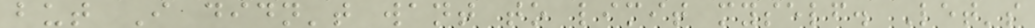but I didn't want to limit myself. Let's
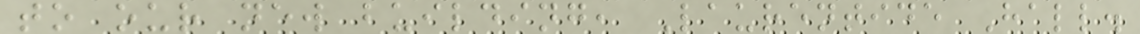to our new building, Laurentide Hall.
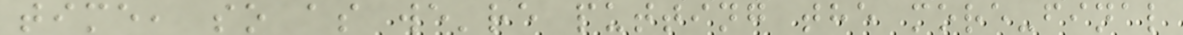time, so as we're putting the more-final
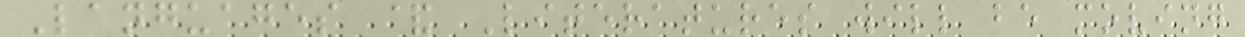Languages & Literatures will be moving
